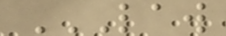LAW
